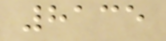8135
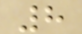8
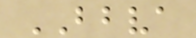BBVA
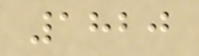1820
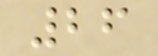26
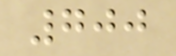700
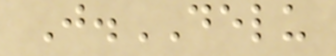J.DELU
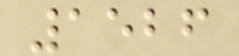1526
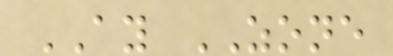AY ZONE
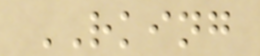RKING
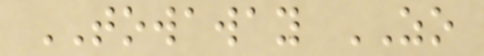TOWAWAY ZO
